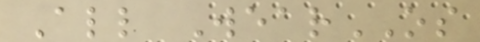All WearOS
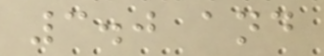3.0 and
